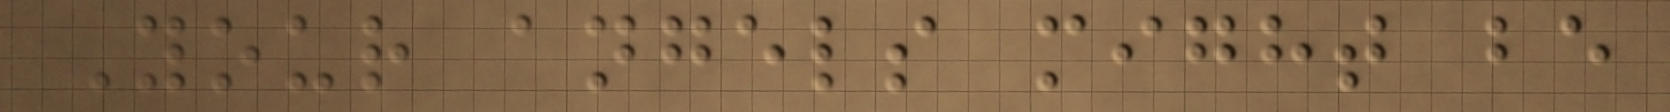Your angels might be
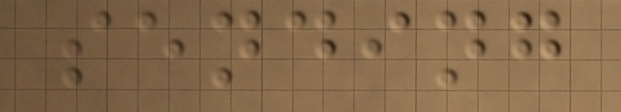sending
